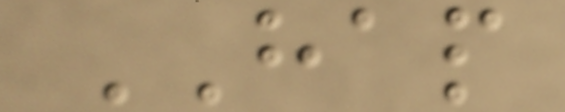HAP
